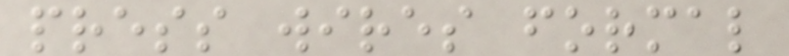press wires formal
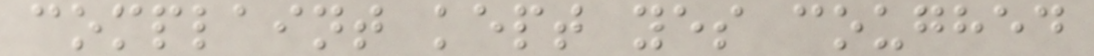complaint kept yes coughed
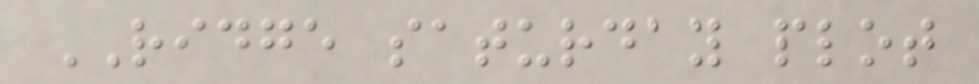RIDGE saturday plot
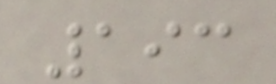193
